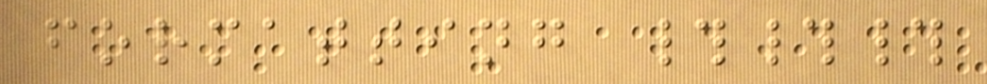formatting ###
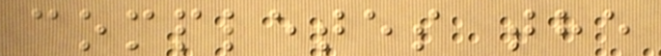completes the
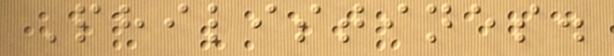Philistines.
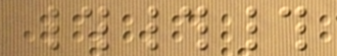###
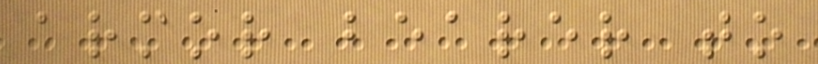armor bearer to
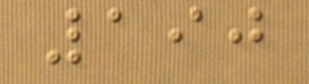190
